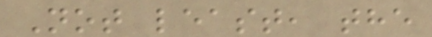Not least, the
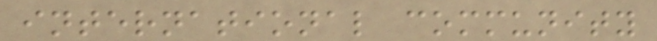international community
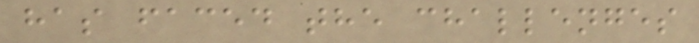has faced the challenges
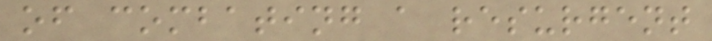of combating a resurgent
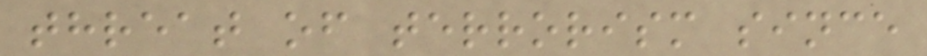threat of terrorism since
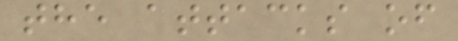the attacks of
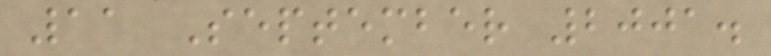11 September 2001.
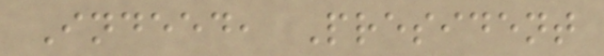Indeed, President
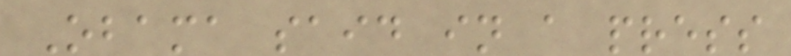Obama said in a press
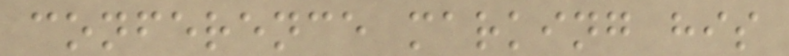conference marking his
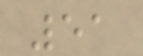51
